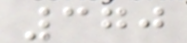370
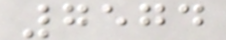7574
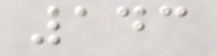143
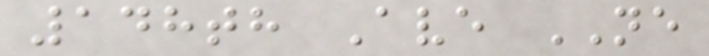148th Ave NE
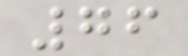76
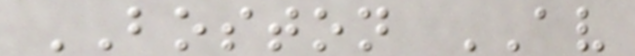BOSTON AV
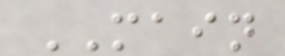MAIN
